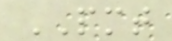PMT
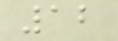12
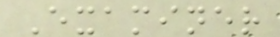Examiner
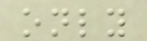only
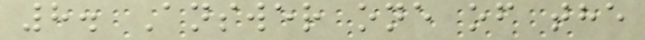8. Answer one of the
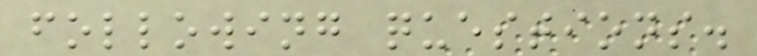following questions.
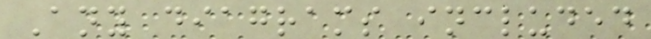Any diagrams included
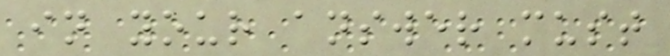in your answer must
